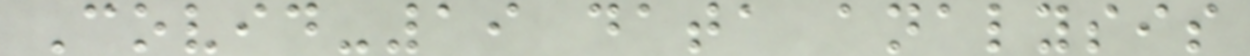Covid-19 data analysis
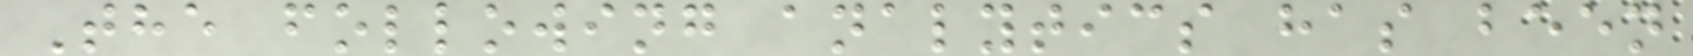The following analytics has been
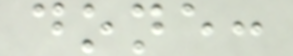done:
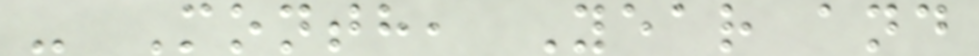- Month, Year and
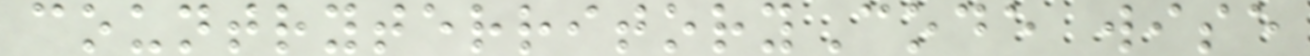countryterritoryCode wise
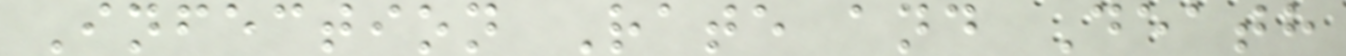Infection Rate and Death
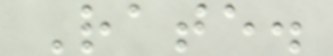Rate.
